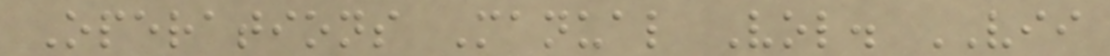Operations Manual Vol. VII
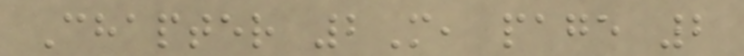Chapter 2M, page 2
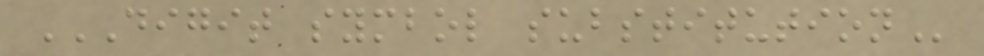DIGIT SYMBOL SUBSTITUTION
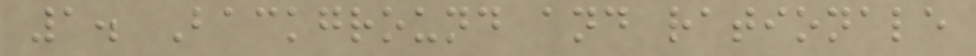1. Background and rationale
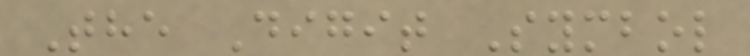The Digit Symbol
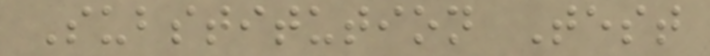Substitution Test
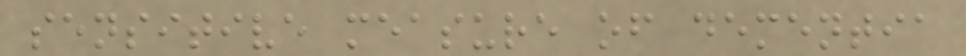sensitive measure of dementia
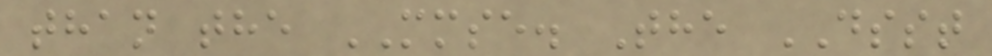than the MMSE. The DSST
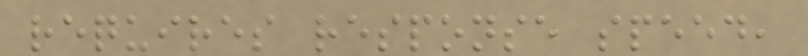requires response speed,
